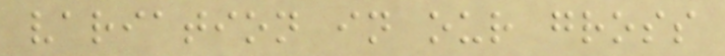variation in our gross
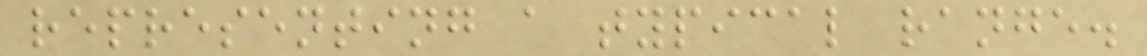representing a typical range.
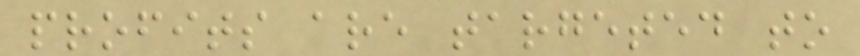profits are targeted to
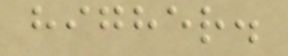higher.
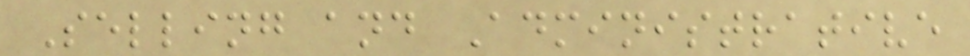Selling and Administrative
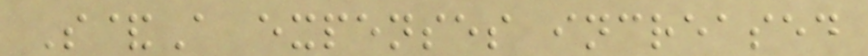S&A expenses increased
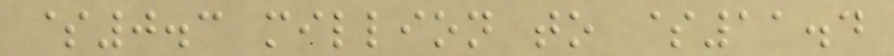$0.3 million to $11.4
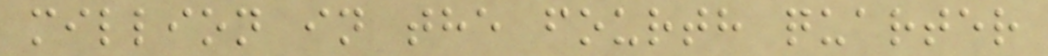million in the fourth quarter
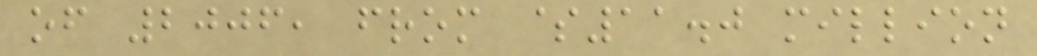of 2006, from $11.0 million
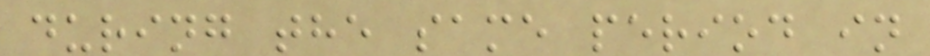during the same period in
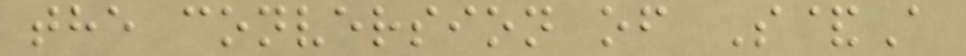the conversion of S&A
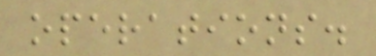operations.
